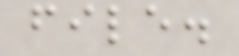file.
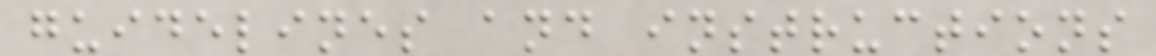guidelines and instructions
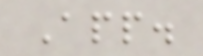App.
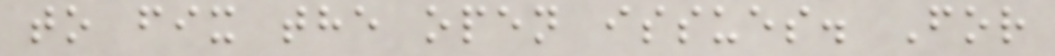to fix the open issues. For
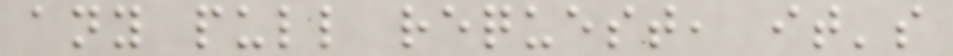any pull request, it's
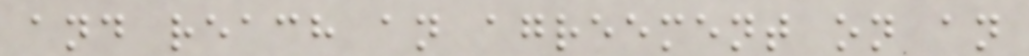and reach an agreement on an
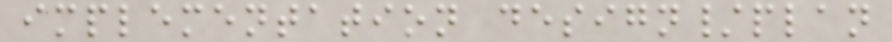implementation design/plan
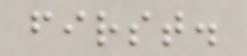first.
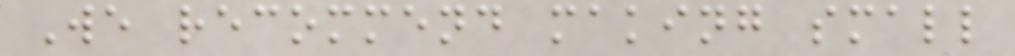We recommend making small
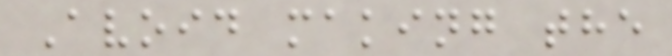Avoid making the
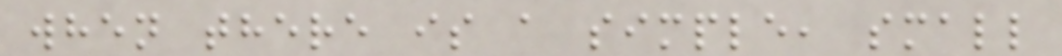when there is a simple, small
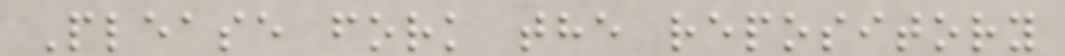Please fork the repository
